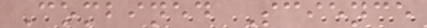Combined Science
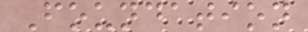Foundation
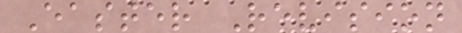Easter Revision
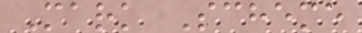Mark Scheme
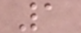1
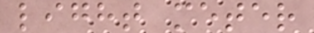light meter
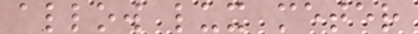allow lux meter
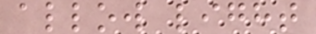allow light
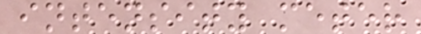intensity meter
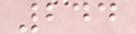244
